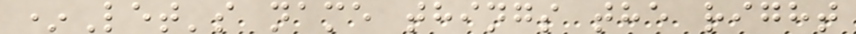*Let's name things the right
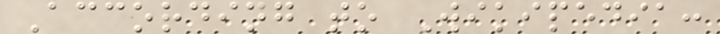According to Wikipedia:
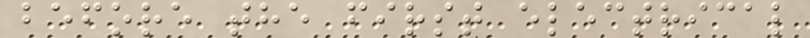before the first electrical
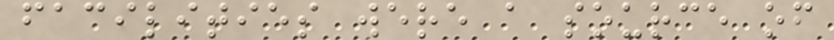facilities were a source of
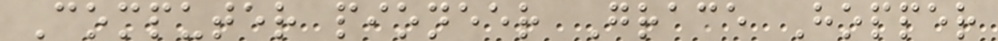Computer pioneer Grace Hopper
